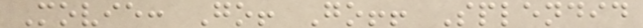Movie: Go! Go!! Splendid
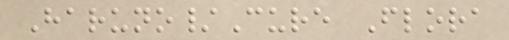Haruno/Cure Flora
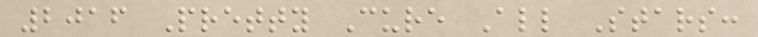2016 Pretty Cure All Stars:
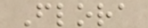Flora
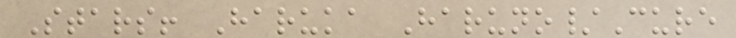Stars! Haruka Haruno/Cure
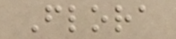Flora
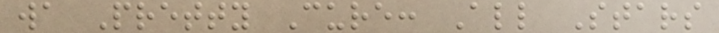wa Pretty Cure: All Stars
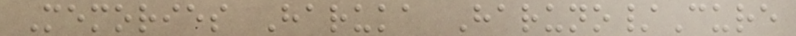Memories Haruka Haruno/Cure
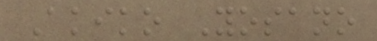Akiko Yosano
